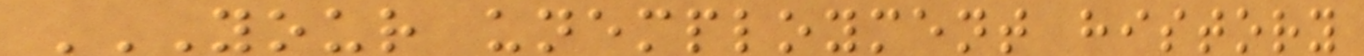YOUR UNEMPLOYMENT HISTORY
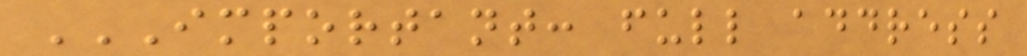IMPORTANT: FULL ADDRESS
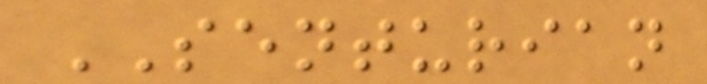SENTURIAN
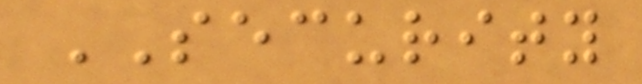SECURITY
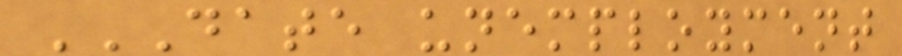DATE UNEMPLOYMENT
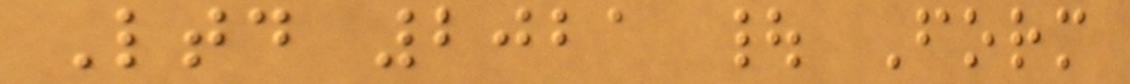Ltd 2021 | Form
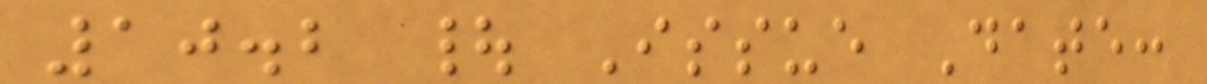10.2 | Issue Date:
